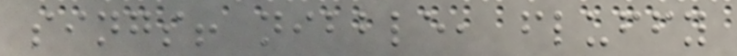sings! nibble, fluffy
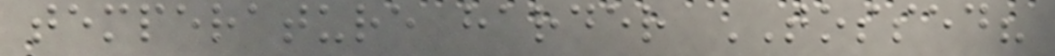temperature harder TOSSED?
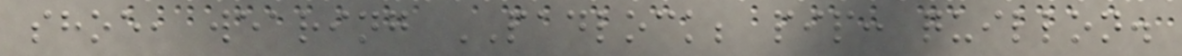shoe, wearing PADLOCK; pip: quillon.
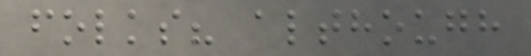folks? although
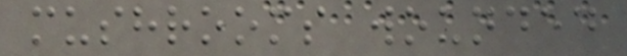mushrooms wounded
